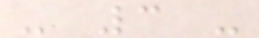- 3 -
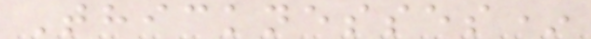Thicknesses*
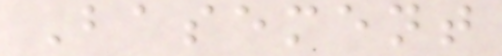Basement
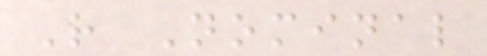R Nominal
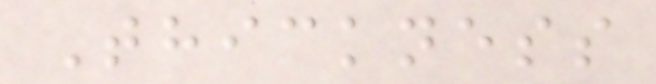Thickness
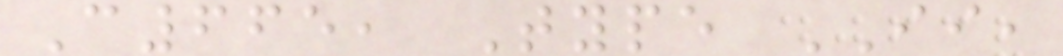C665, Type II,
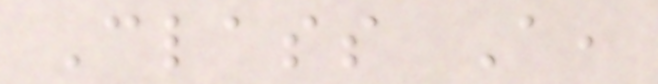Class A,
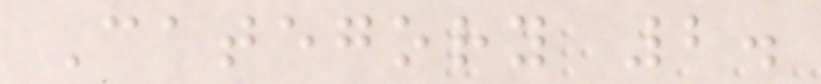Category 2.
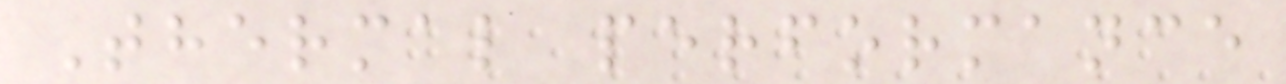Thermal performance
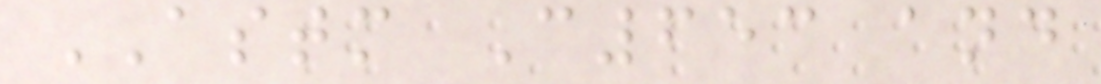ASTM C653 and
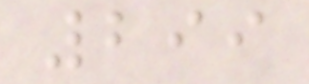299
